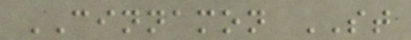CINNAMON ST
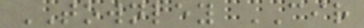TOWNLEY CIR
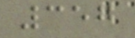357
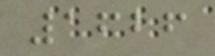1626
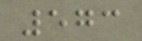573
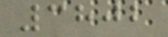3802
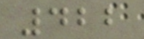422
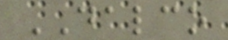DALCO
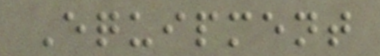Equipment
